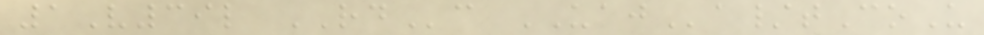1V39l RDc UAJa/tCoU
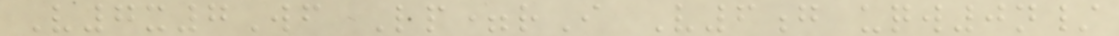V7x7Wf Lp=rI V6g uqw0n/
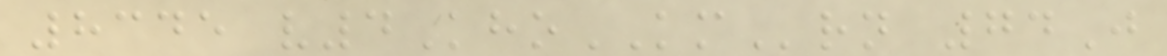8345 v4KhoKMrn 74J
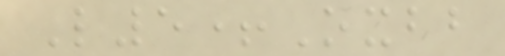L5+Oxbb
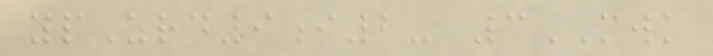ypZrd9i2- 3MWK
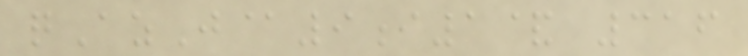qAzJ@9i1& 316
